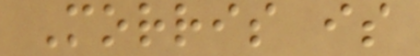Morris is
